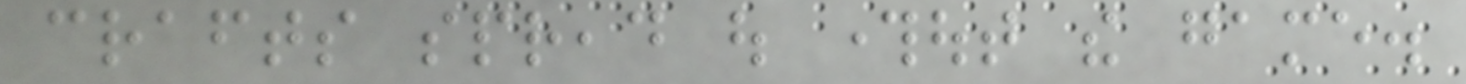crafts spread out throughout the game.
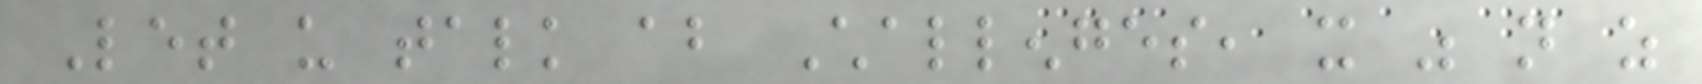Let us talk about Challenges, it was not as
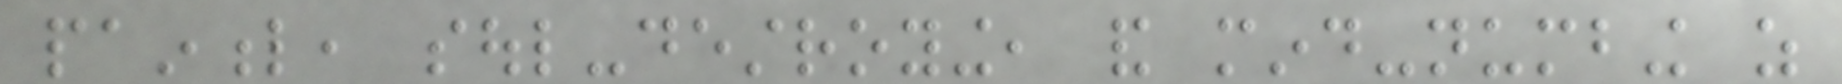painful, soul-destroying, and mind-numbing as
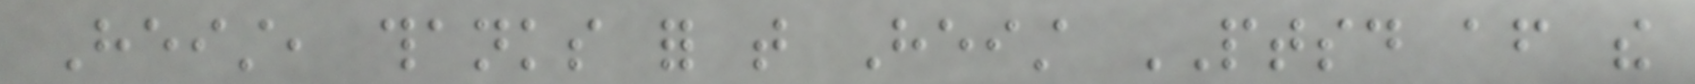Heist, thanks for that Heist PTSD after the
